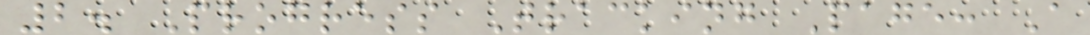2. Progress Tracking Page: A
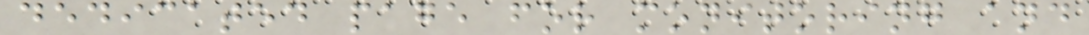dedicated page for monitoring and
